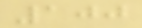100
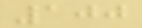100
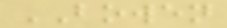BOWEN
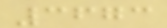3673
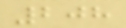208
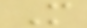M
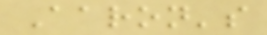Aaron's
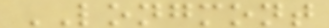LONGMONT
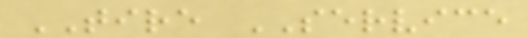TIRE SERVICE
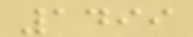1499
